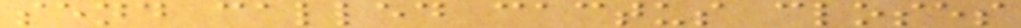send called cactus closes
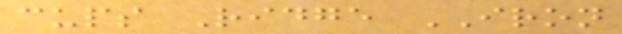cups Ridge IRON
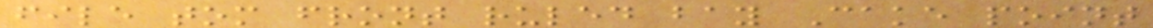file tom front ruled bay Cake point
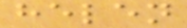helen
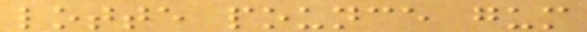lotte pounce gum
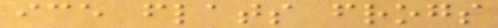ice flats frogs
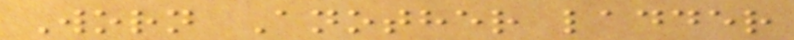Worn Another ladder
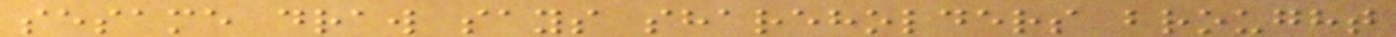sesame draw says shareholders brought
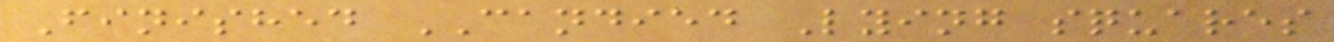Finished CANDIED Lying squares
